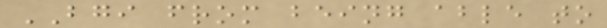BGI from being able to
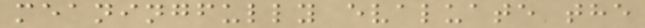meaningfully evaluate the
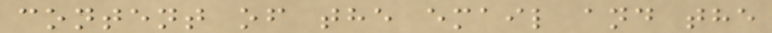content of the email and the
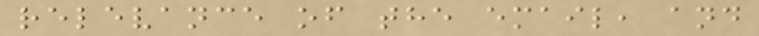relevance of the email, and
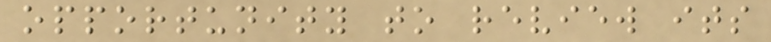opportunity to review its
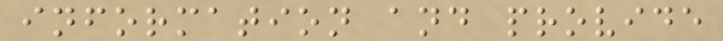information and provide
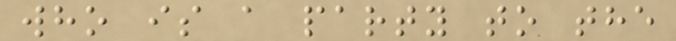who is a party to the
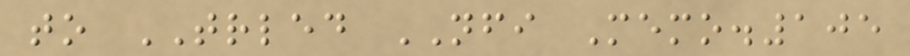to TRLED NFI Memo.105
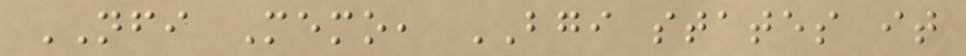NFI Memo, BGI states it
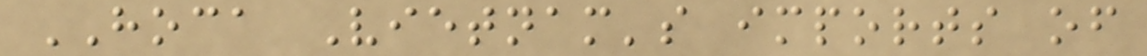HOCA Vietnam's imports of
